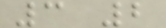3 2
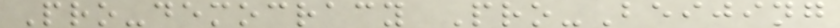Pro-democracy Pro-Beijing
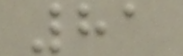81
